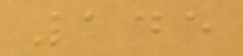145
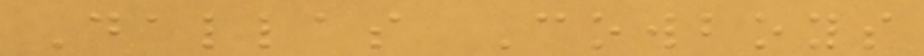Dallas Cowboys
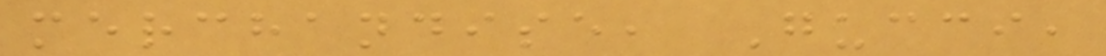merchandise, Gucci,
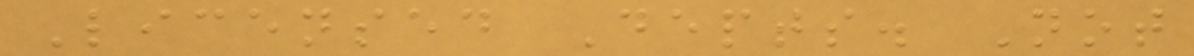Licensed Depts. Not
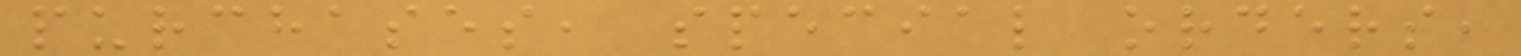purchases, special orders,
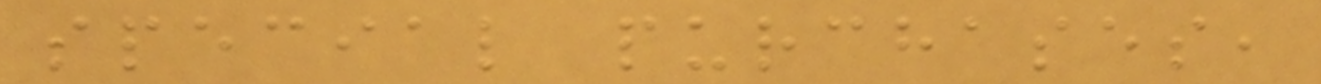special purchases,
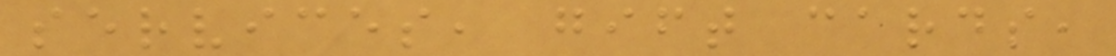services, gift cards,
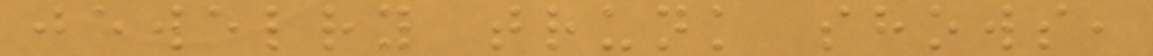jewelry trunk shows,
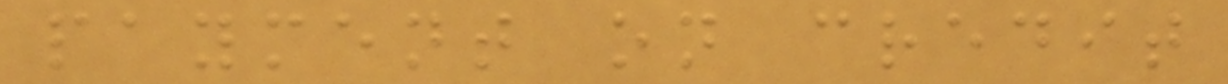payment on credit
